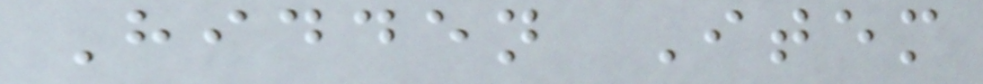Hidden Item
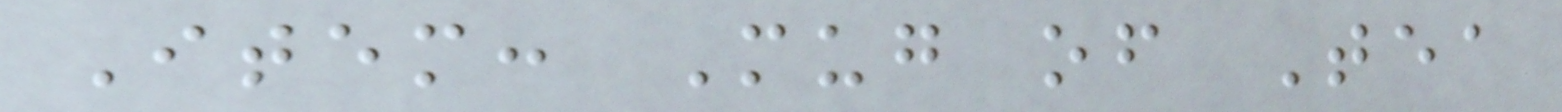Item: Mug of Tea
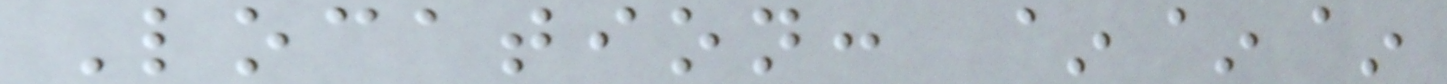Location: ~~~
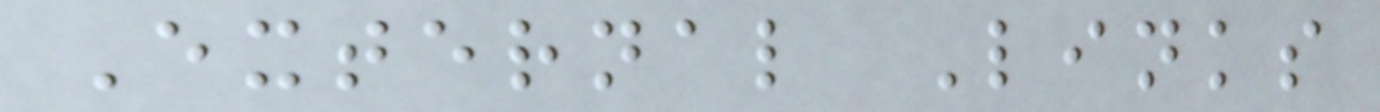External Links
